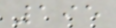195
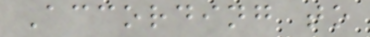According to
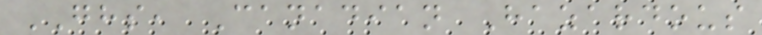GHS, Canadian Hazardous
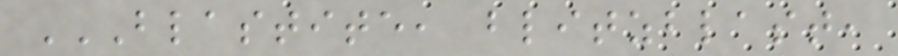BLASTITE, BLITZBLAST,
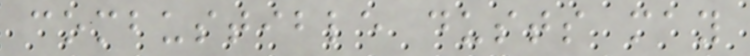combustible dusts may
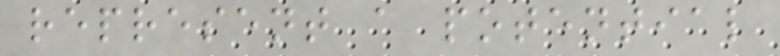represent a potential
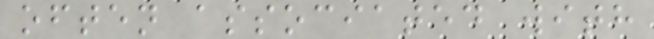often associated with
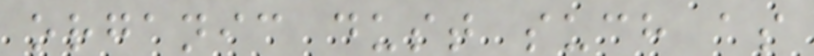organic dust such as
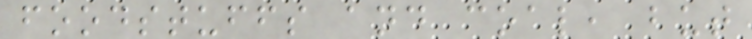foodstuffs and coal, but
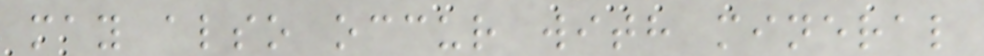may also occur with mineral
